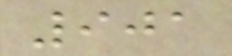901
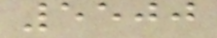5500
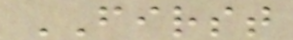FIRST
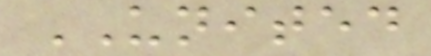UNITED
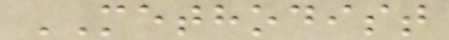METHODIST
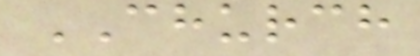CHURCH
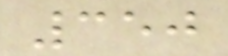350
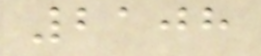2108
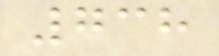738
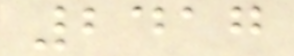2417
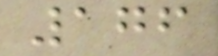176
